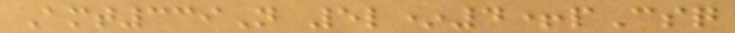Amt339N 5l*4+pCsq
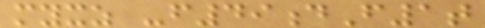myxz -f49dF1t
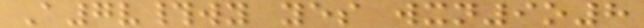A7v#wy yes wxn9o8
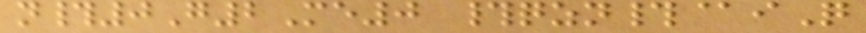n#0G2Me0 #qzn#@iQ
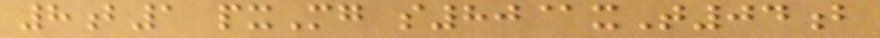8b1 pxMg s80@xT04b
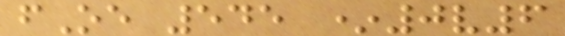fOe 545 *0v6
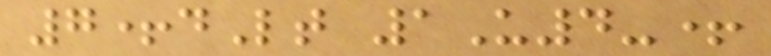7+dLt 1U4-+
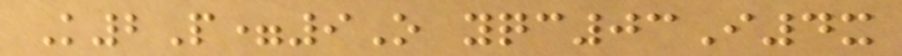K2P=9O yqc03I4x
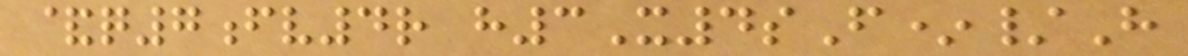&q7fv4r h3X4sF*/H
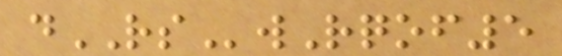dRSwRqof5
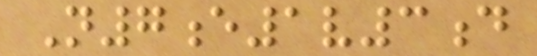N7e1v3d
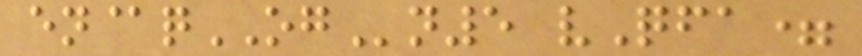en@qOGn5 vQfa=
